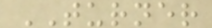TURNER
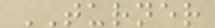TURNER
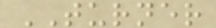TURNER
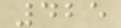425
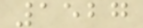1527
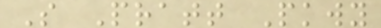S Pratt Pkwy
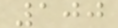100
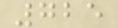725
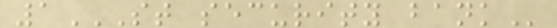1ST SECURITY BANK
